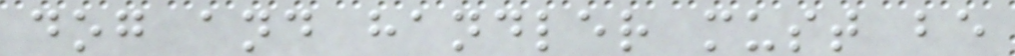dog and handler must be
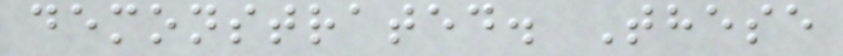demonstrated. These
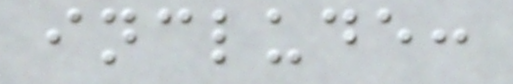include:
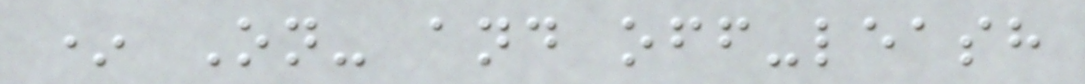* On- and off-leash
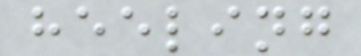heeling
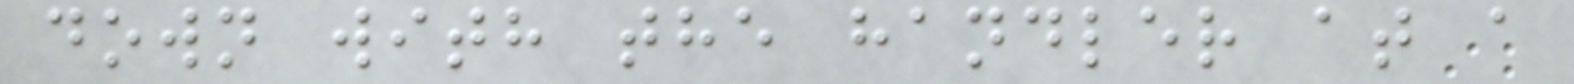down with the handler at a
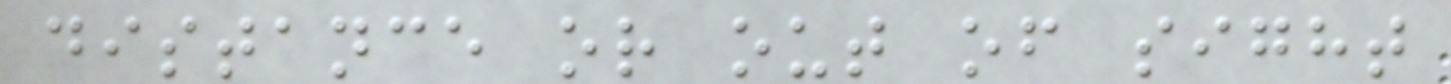distance or out of sight
